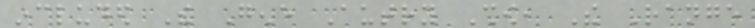included The Gene Autry Show, The Range
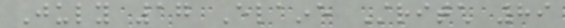July 17 Elaine Stritch 89
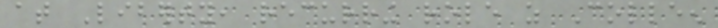at Liberty, recurring role as Colleen
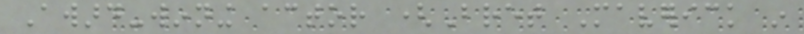Award-winning actor (Bret Maverick in
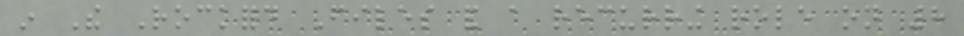in The Rockford Files and a recurring role on 8
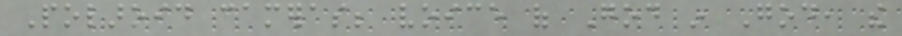Polaroid cameras; voice of God in God, the
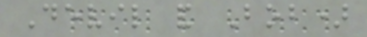Devil and Bob)
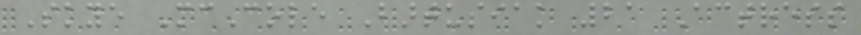Skye McCole Bartusiak 21 Actress
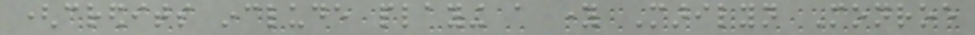(credits include playing a young Marilyn Monroe
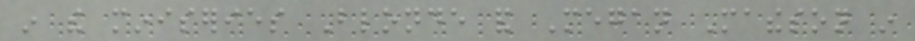in the miniseries Blonde and Megan Matheson in
